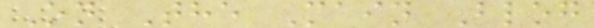On The Main Blog
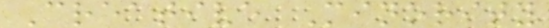Creative Minority
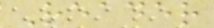Reader
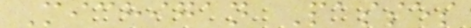Michigan Passes
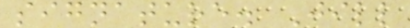signature. Jill
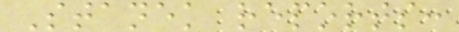Stanek reports:
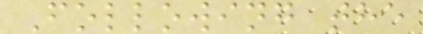Following the
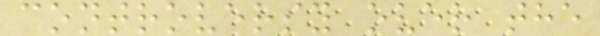controversy over the
